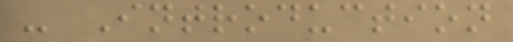- Introduction
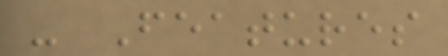- Features
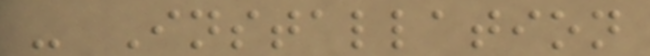- Installation
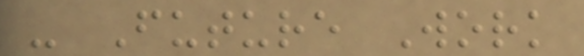- Future Work
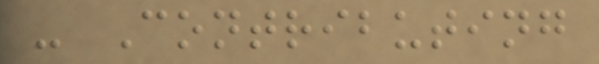- Contributing
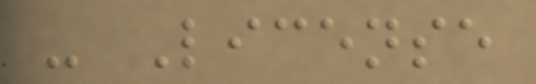- License
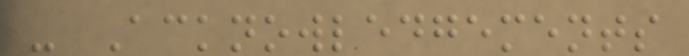- Acknowledgements
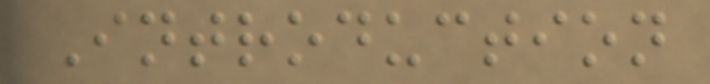Introduction
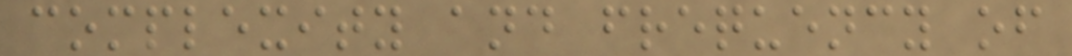complexity and frequency of
